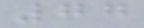77
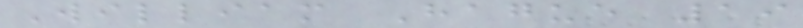William Hague 19
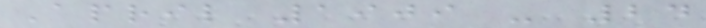April 1909 - 24
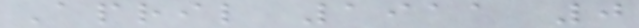April 1911 0
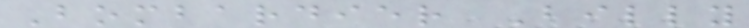Bombardier Billy
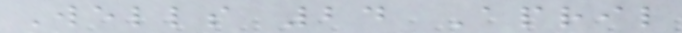Wells 24 April
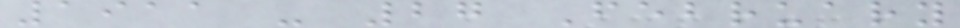1911 - 27 February
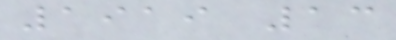1919 13
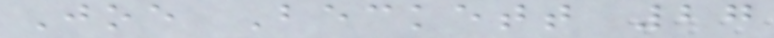Joe Beckett 27
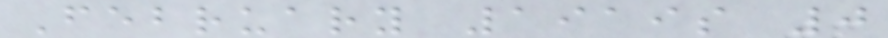February 1919s 0
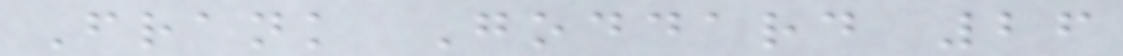Frank Goddard 26
